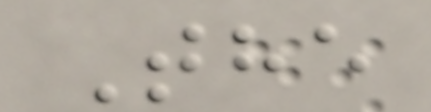The
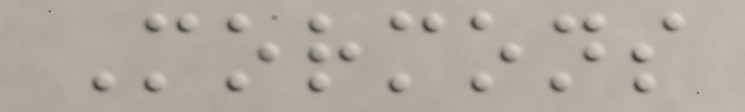Mormons
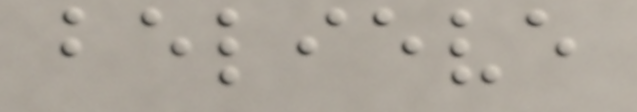believe
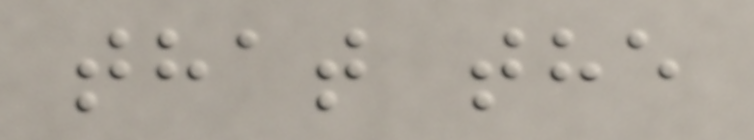that the
